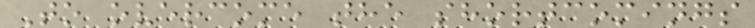To overcome the shortcomings
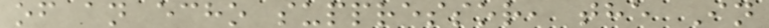of an echo suppressor, the In
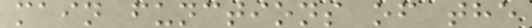main functions of the
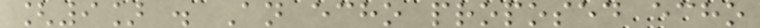[9] . An echo proposed echo
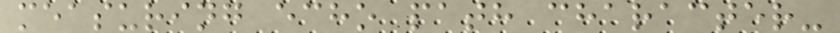measuring echo path character-
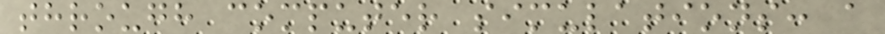through computer simulations: a
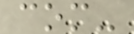com-
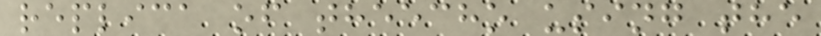replica of theecho using the
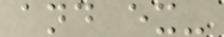and ex-
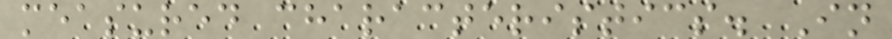measured characteristics. In
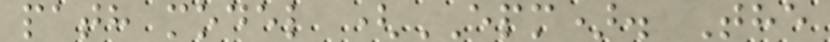path model (EPM). The
